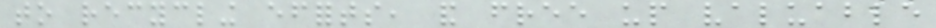to recycling efforts, and free up valuable
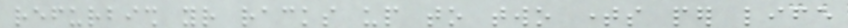refurbish your racks up to two times per life
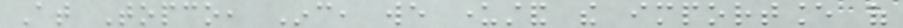At Topco, Inc, we understand the importance of
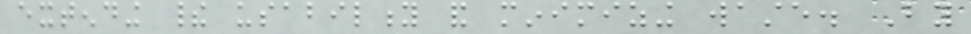extending their usability and minimizing waste. By
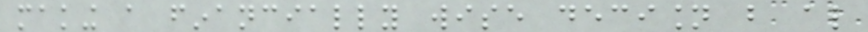making a financially wise decision but also
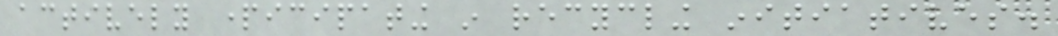actively participating in recycling initiatives.
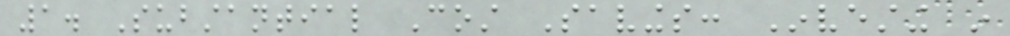1. Substantial Cost Savings: Investing in
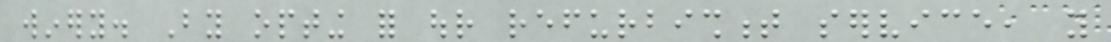winery. By opting for our refurbishment service, you
